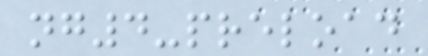ng4-preload
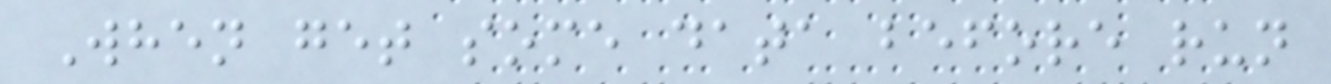When get some data before run
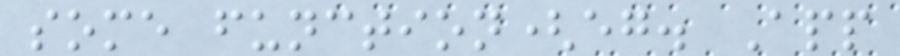some function(eg. App
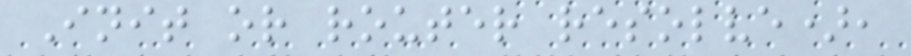Init or router resolve),
